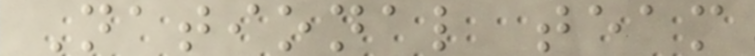National team
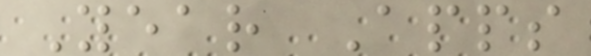Year Apps
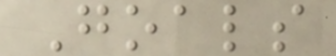Goals
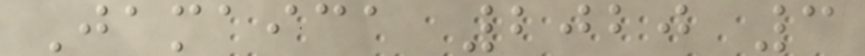Jamaica 2020 3
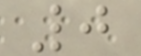0
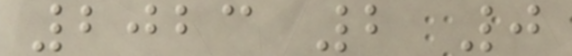2023 2 0
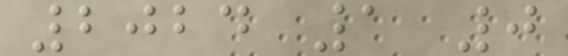2024 1 0
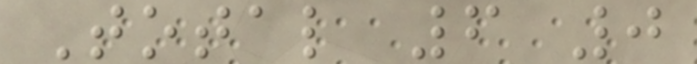Total 6 0
